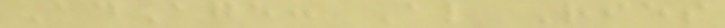AdAge: Al Ries
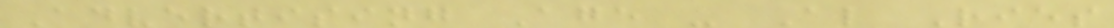Advertising Age - Al Ries
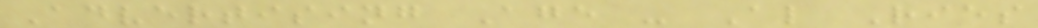Advertising Age - Al Ries
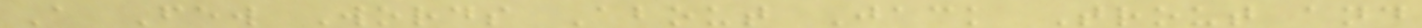A Few Words About Jack Trout and
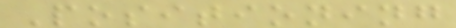Positioning
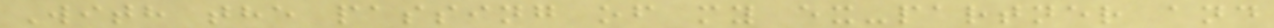With the passing of my ex-partner and
